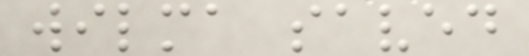wilma saved
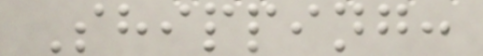Shipping:
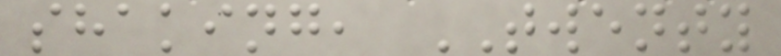shaking, TWENTY
